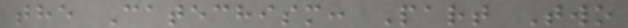the Catechism: Part Two
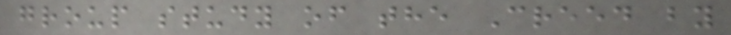group study of the Creed by
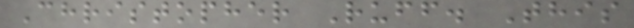Christopher Ruff. This
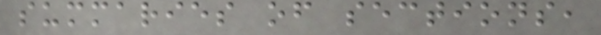summaries of sections,
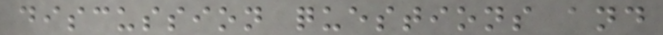discussion questions and
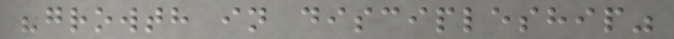"growth in discipleship"
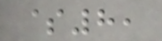$8,
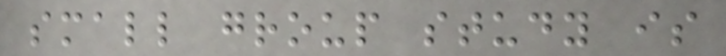small group study is
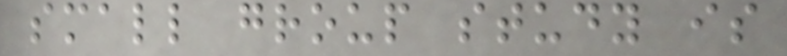small group study is
